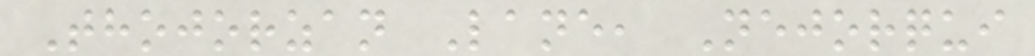Thojorzan Lane, Nejorqui
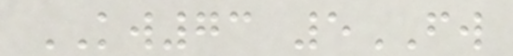KW73 5FW
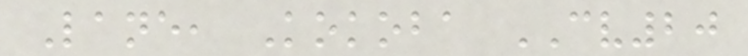Lane, Kokoba CV20
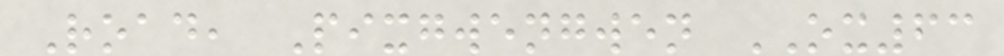Road, Pixgwengwen OX63
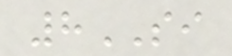8SI
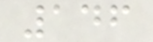146
